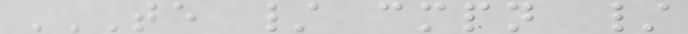TE / CMPN /
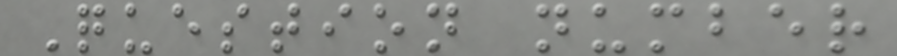Question number
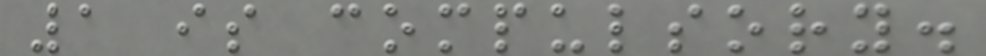1 is compulsory.
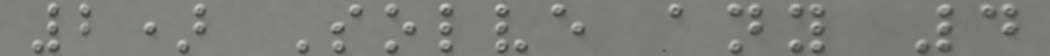2) Solve any 4
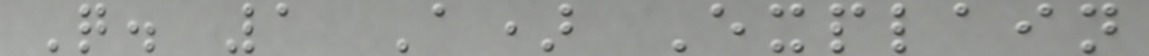Q. 1 A) Explain
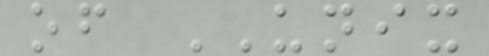of UNIX
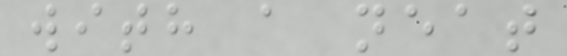with a neat
